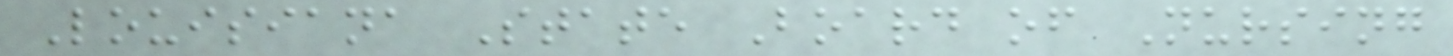Louisiana State Board of Nursing
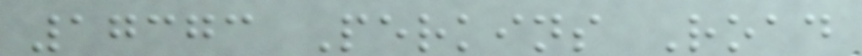17373 Perkins Road
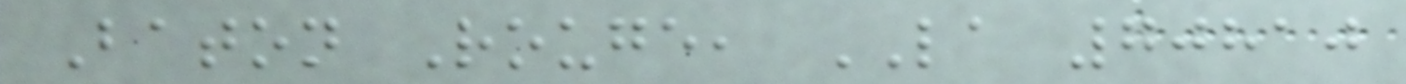Baton Rouge, LA 70810
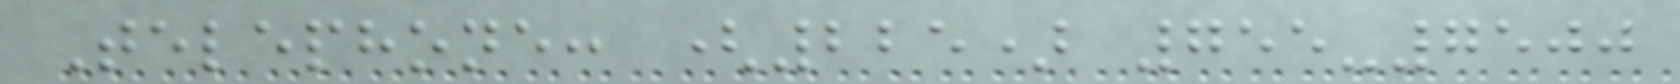Telephone: (225) 755-7500
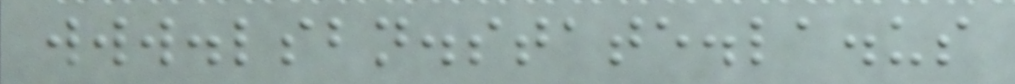www.lsbn.state.la.us
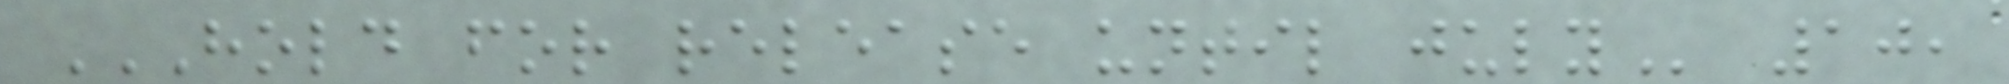HOLD FOR RELEASE UNTIL JULY 10,
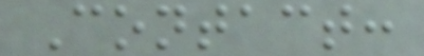Contact:
